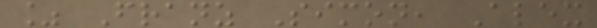% Franz Simon, Alex
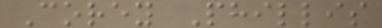Corey Phillis
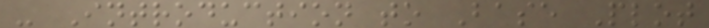- Introduction to Base Plot
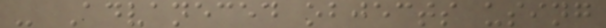- Advaneced objects using
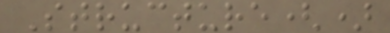Structure()
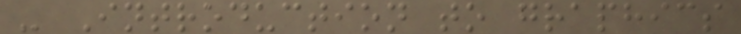- Introduction to graphics
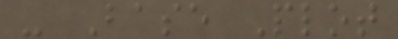- Base Plot
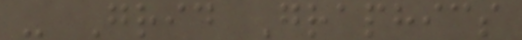- Grid Graphics
